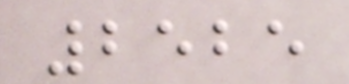2525
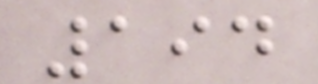194
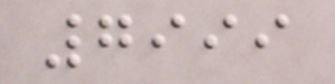7999
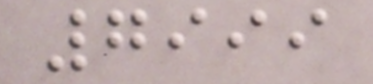7999
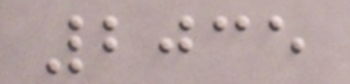2035
